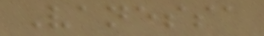Vanessa
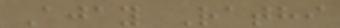Ajay Rathi
